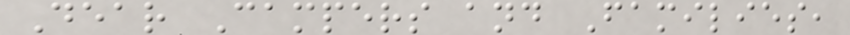Dear Campers and Families,
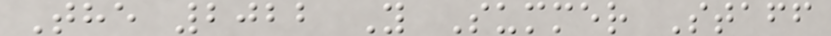The 2022 Y Summer Staff
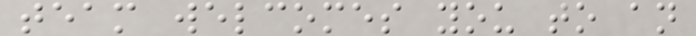team welcomes you to an
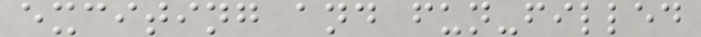exciting and fun-filled
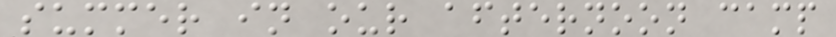summer in our afternoon camp
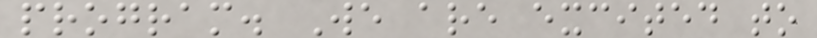program. We are excited to
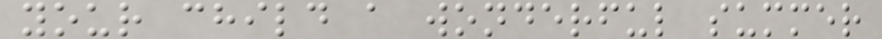your child a wonderful summer
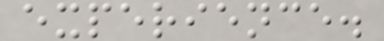experience.
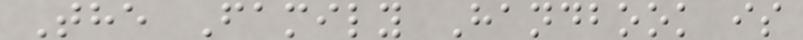The Family Handbook is
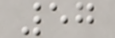57
